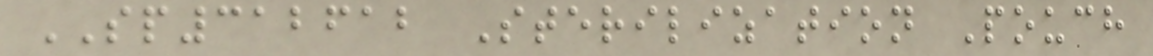SP312612 Sterilization Pouch
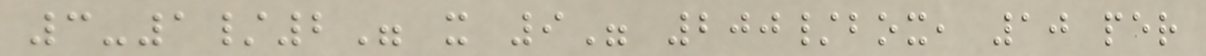3-1/2" x 9" 200/box, 10 per
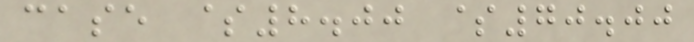case $8.00 $70.00
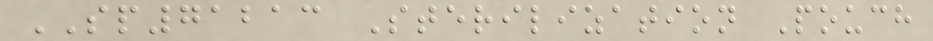SP71213 Sterilization Pouch
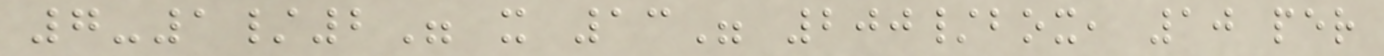7-1/2" x 13" 200/box, 10 per
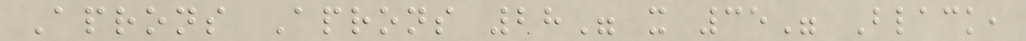Aprons Aprons 28" x 35" Black,
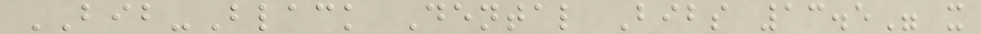BIB-Black Dental Bibs 13.5" x
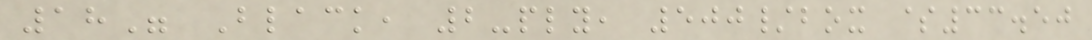18" Black, 2-ply, 500/box $33.50
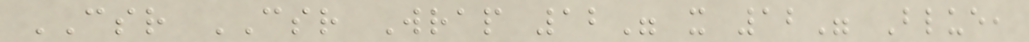CSR CSR Wrap 12" x 12" Blue,
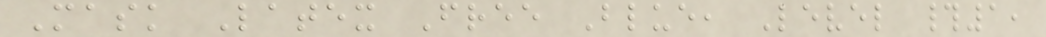Mask Latex Free Blue, Level #1,
